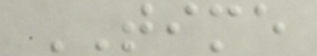TIME
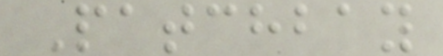Patchbay
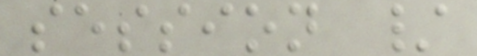session /
